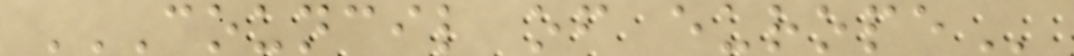COUNCIL OF EUROPE
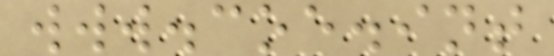www.coe.int
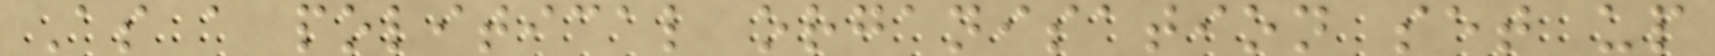As a political organisation set up
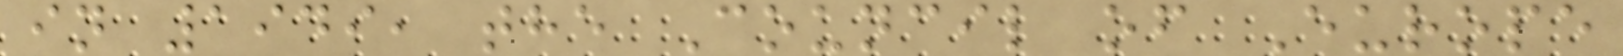in 1949, the Council of Europe
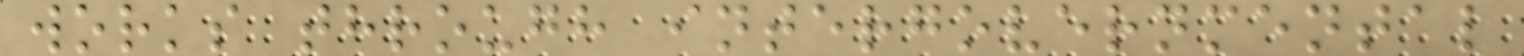works through intergovernmental
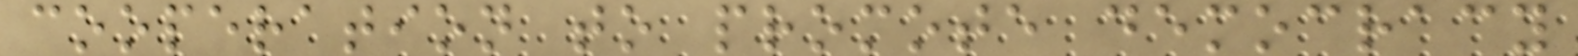cooperation to promote democracy
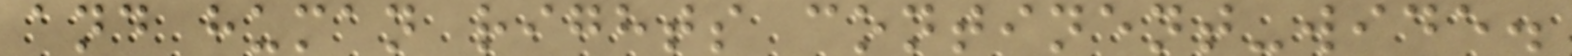and human rights continent-wide.
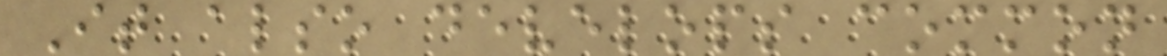It also develops common
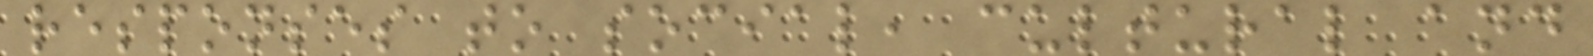responses to social, cultural and
